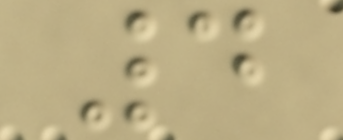4
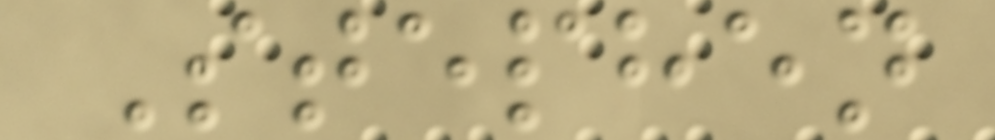Stephen
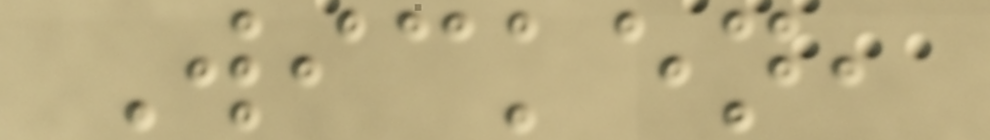Wicken,
